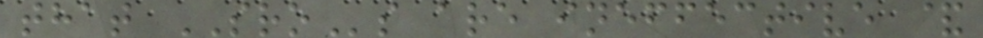that SROs are ineffective &
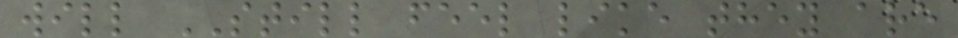will STILL feel like they are
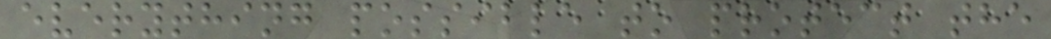everything possible to protect the
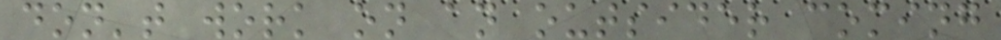don't work on an outsider coming
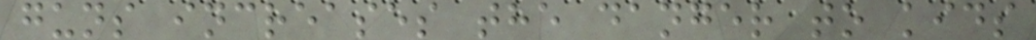guns increases the danger to kids
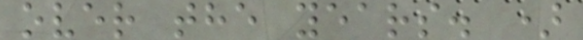over the years. )
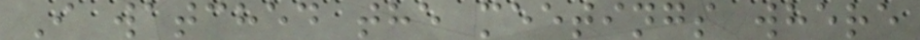I watched the meetings where
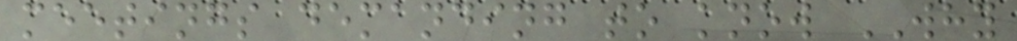meetings demanding to know WHY
